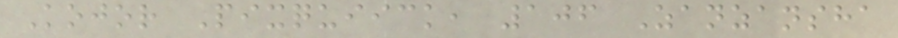Kojor Pixquiick, 106 Zanzansha
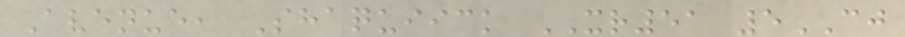Avenue, Shaquiick XR51 5CJ
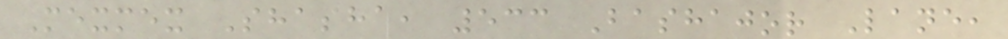Mexmex Shasha, 533 Bashajor Lane,
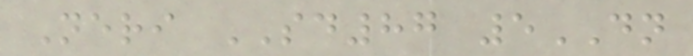Neri SD87 5DN
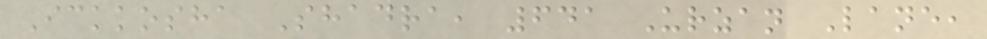Ickkosha Shadra, 641 Urzan Lane,
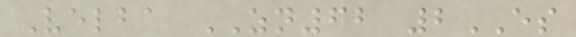Velba ZN62 2ES
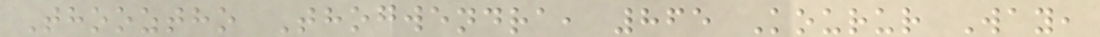Thooztho Thogwendra, 865 Kourur Way,
